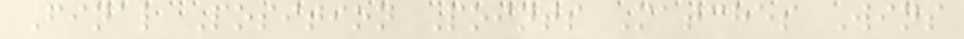Final Position Points Matches Wins
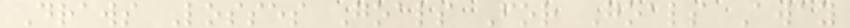Draws Losses Goals For Goals Away
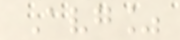Avg%
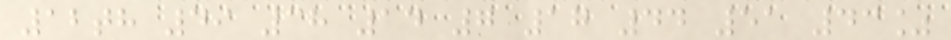12th 49 38 14 7 17 44 51 43%
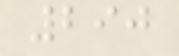290
